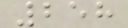258
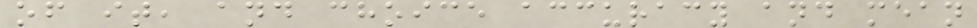of it, and choice accuracy and mean
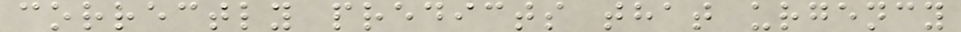correctly predicts that urgency
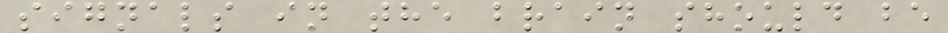signals in the brain should be
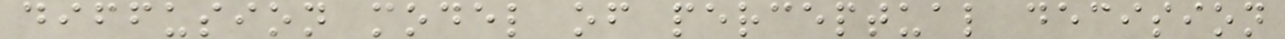diffusion model of perceptual decision
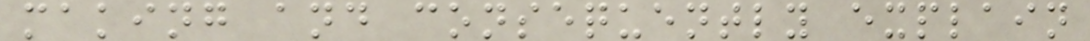making and consequently explain
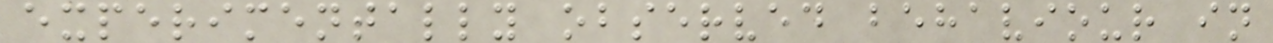experimentally observed behaviour in
